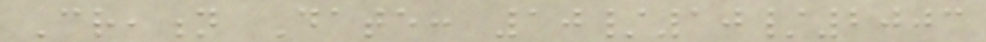Creation Date: 10/10/2003
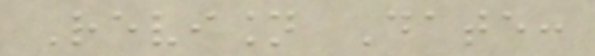Revision Date:
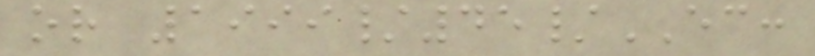or 1999/45/EC:
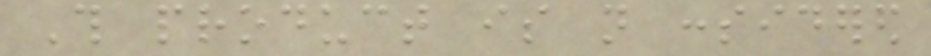This product is not considered
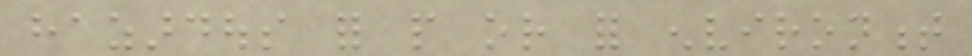hazardous for people or for environment
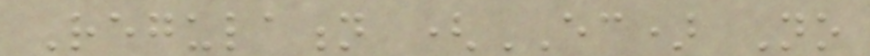Regulation (EC) No
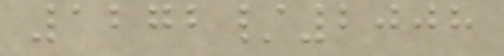1272/2008
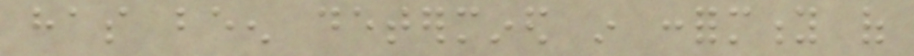has been determined in conformity of
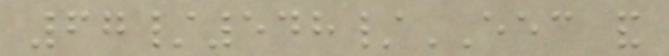67/548/EEC and
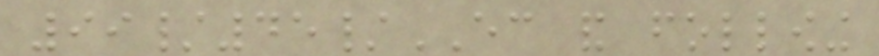99/45/EC and following
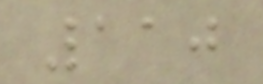110
